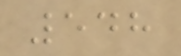548
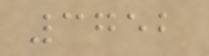3752
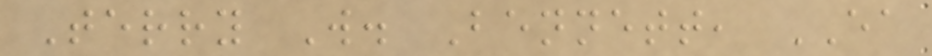Terry W. Bennett, EA
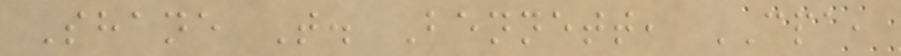Shane T. Bennett, CPA,
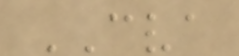CVA
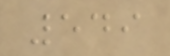549
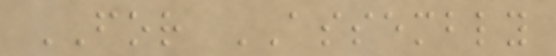FOR ASSEMBLY
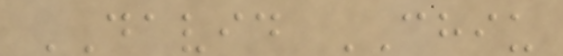DAVID CHIU
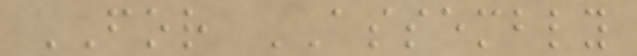FOR ASSEMBLY
